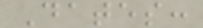Dates:
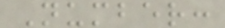Number:
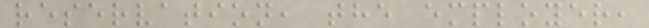reservation, the employer,
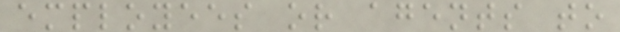employees or agents to
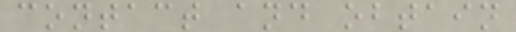contact and obtain
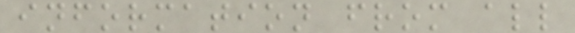information from all
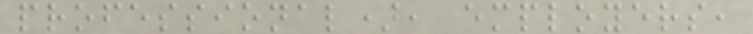professional), employers,
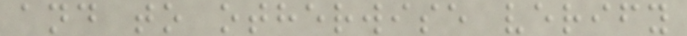and to otherwise verify
